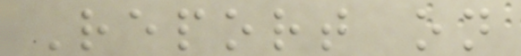Report on
